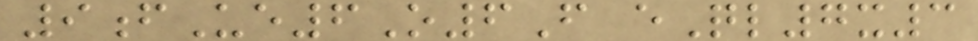9fUe6O6F eQl7x3
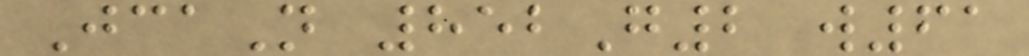JcaN 852G2 w61
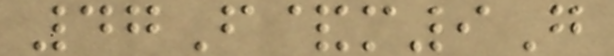47F&m9G
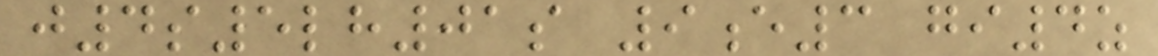j4s5lh01s 9e3 gi4z
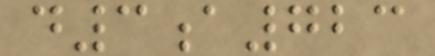d3a723
